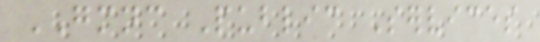GMNC Public Services
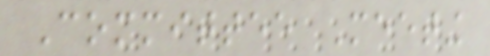Committee Meeting
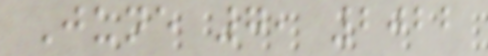June 7, 2022
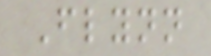Flynn
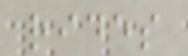rides
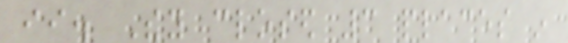ii. They closed 3 places in
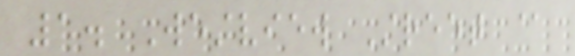1. Westview Street @
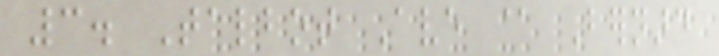3. Talbot Ave @ Bernard
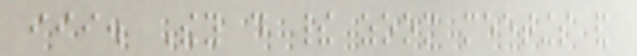iii. They do their zoom meetings and
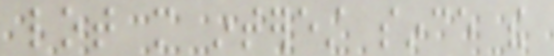lot more interest since the
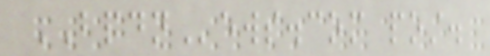BPDNews.com post.
